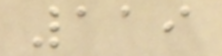119
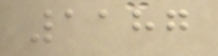1187
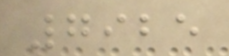7925
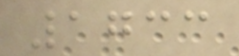1733
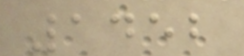1452
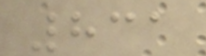831
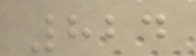824
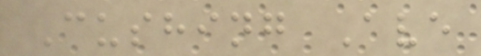Cushing Ave
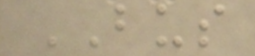BUS
